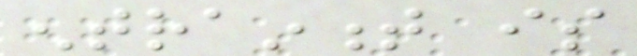entrainment is
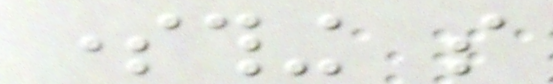something so
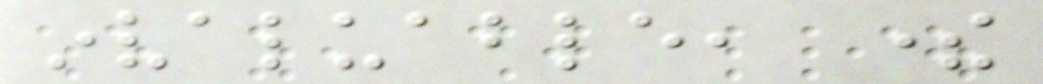invaluable, there
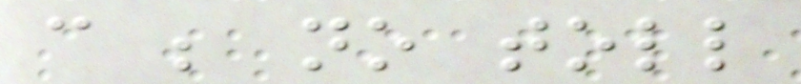can be no toll
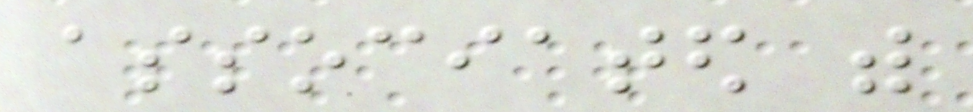associated with
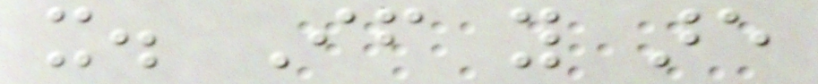it. If you are
